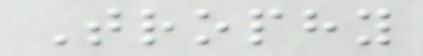Trophy
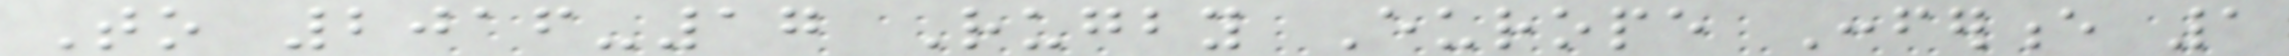To 2016-17 Rugby Europe Conference 1
